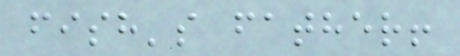fish's father!
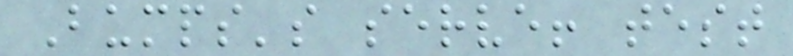Bumps's serve! test
